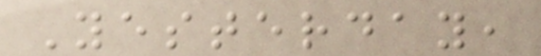Yesterday,
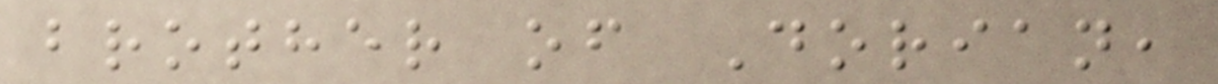brother of Dorian,
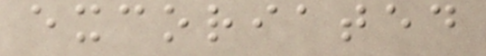excoriated
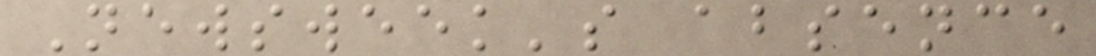Newsweek's absence
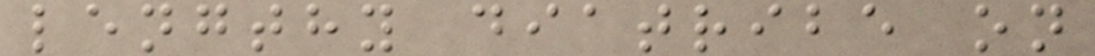lengthy diatribe on
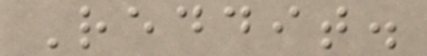Reddit.
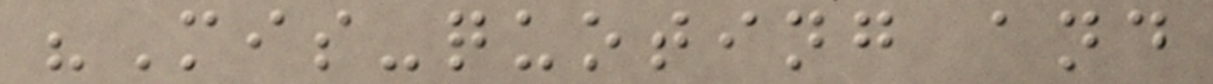"Mis-quoting and
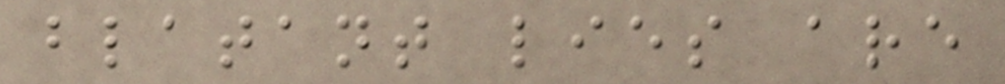blatant lies are
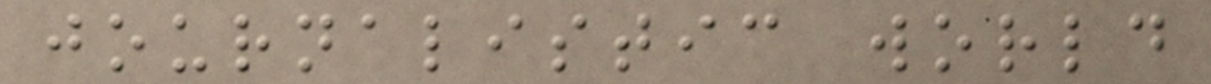journalistic world
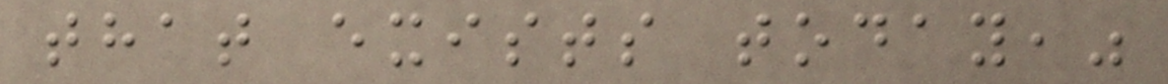that exists today,"
